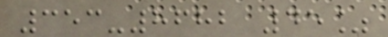353-8682 45%
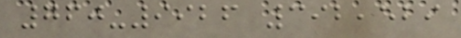760-9926 392,529
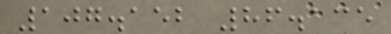107.152 86.135
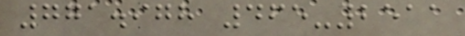771.978 465-2511
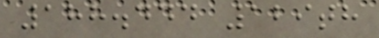188.444 129th
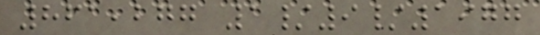861,277 1/9/1977
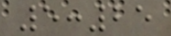5:25
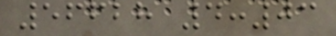56628 4:03
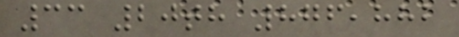33 20th 876,882
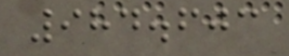984.603
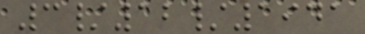3/12/1941
